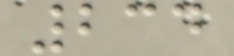234
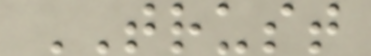TRUST
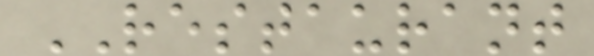RESTAURANT
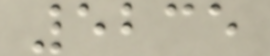5235
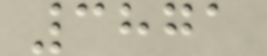3871
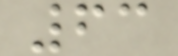63
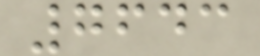7643
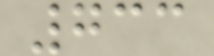733
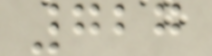727
